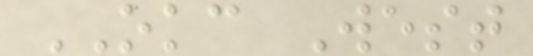OKC West
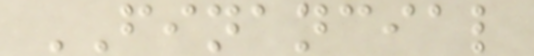FINANCIAL
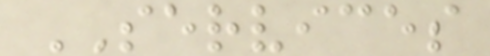SERVICES
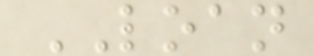LOAN
